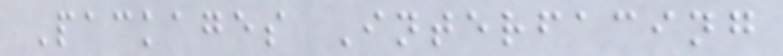Packages Interfacing
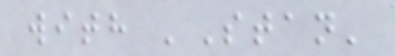with 'Stan'
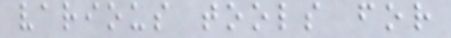various tools for
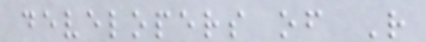developers of R
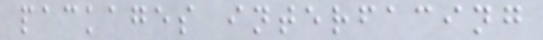packages interfacing
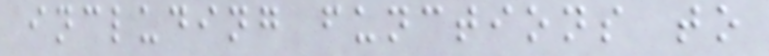including functions to
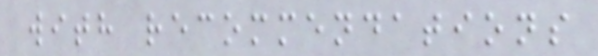with recommendations
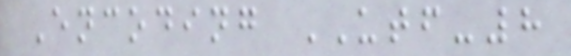Encoding UTF-8
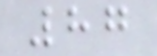87
